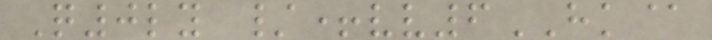Q0ly /+vv6HK@
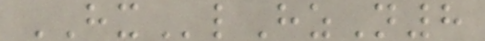HXlHzN8
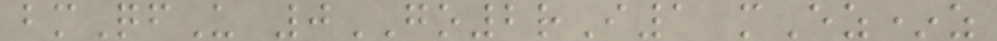bmQfU 0GO2rI1 mEz*z
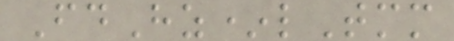FdHz*lTmm
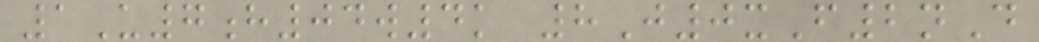1U7h04w4k 8J0xF2nD
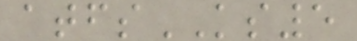atfsKS5
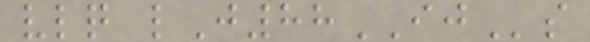vlq lJ88IJs
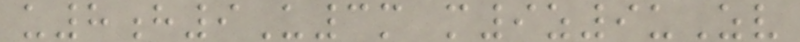u8h9U3m m9z9uZv
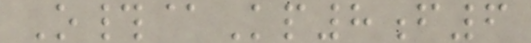O#@Kp8f6
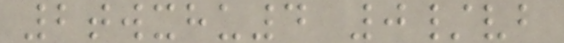2twxhu4 0/vb
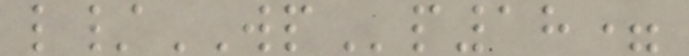l/WPp18=
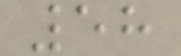58
